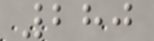280
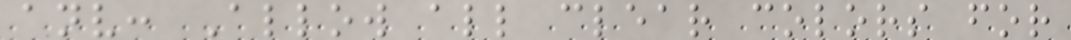anv: Allow all clear colors for
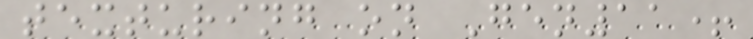texturing on Gen11+
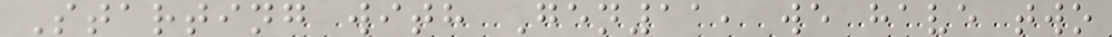Starting with Gen11, we have two
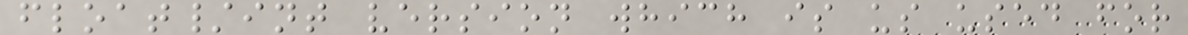float/int version which is us used for
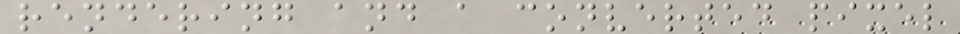rendering and a converted pixel
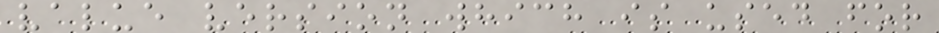value version which is used for
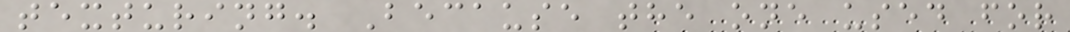texturing. Because the one used for
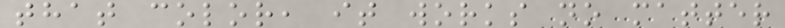that color, it works no matter
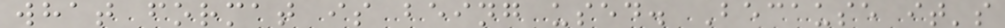what format is being used. Because it's
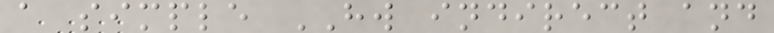a simple HW indirect and
